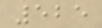525
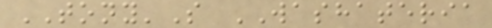TONY'S WASHATERIA
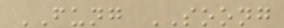FUNG SOONG
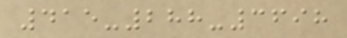415-288-3698
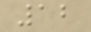12
